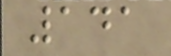141
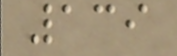139
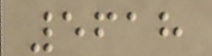5618
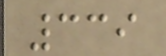339
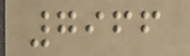7966
